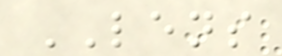LENS
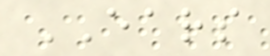EARS
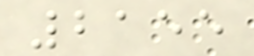2155
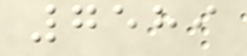7589
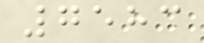7583
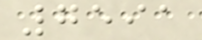7591
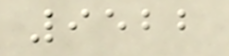9522
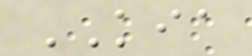KIA
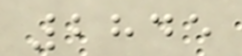2845
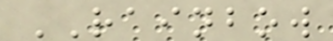RAINBOW
